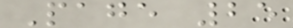Page 25
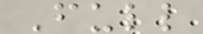Full
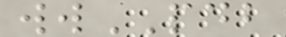wwPDB
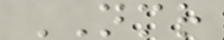NMR
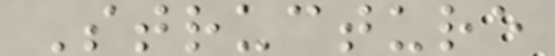Structure
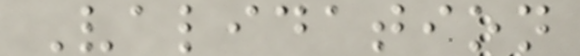Validation
